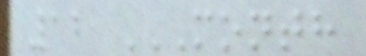12 MONTH
